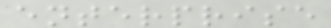enterprise
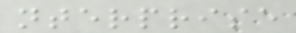nterprise
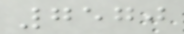7570
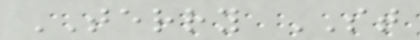TERRY ST
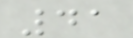41
